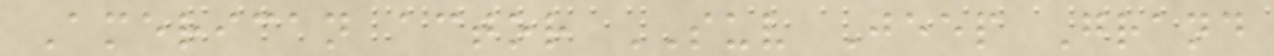American actor SUV Jeep Grand
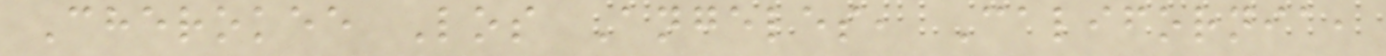Cherokee Los Angeles, California,
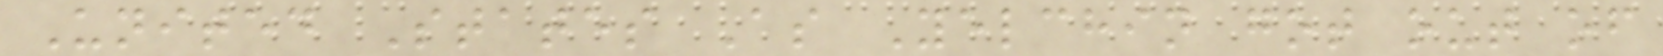United States As Yelchin got out of
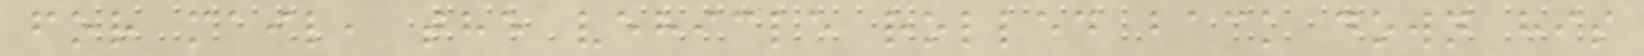for mail, the vehicle rolled back down his
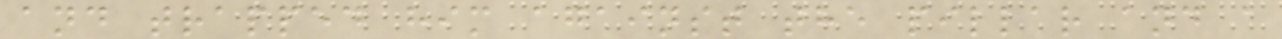and trapped him against the pillar and a
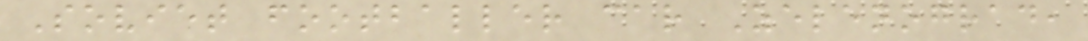Soviet footballer car Zelenograd,
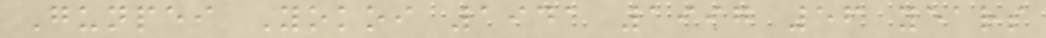Gunpei Yokoi 1941 1997 56 years
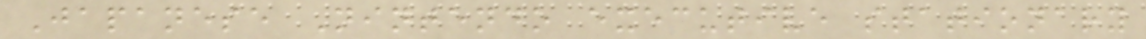Japanese Nintendo executive stationary
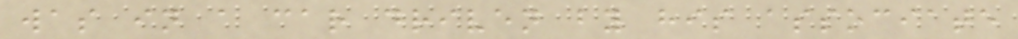was in a car driven by his associate
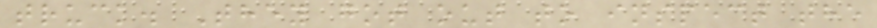truck. They got out to inspect the
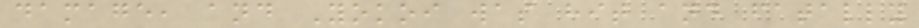damage, and Yokoi was hit and fatally
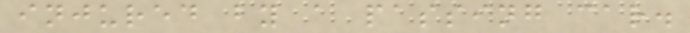injured by a passing car.
